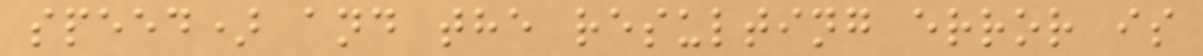speed) and the resulting error is
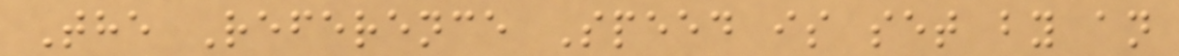The Reference Speed is set by an
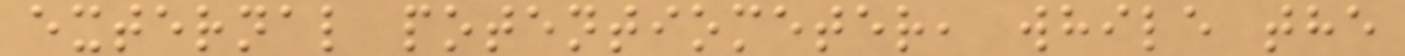external potentiometer, while the
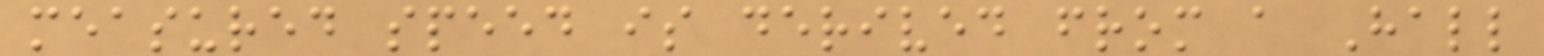measured speed is derived from a Hall
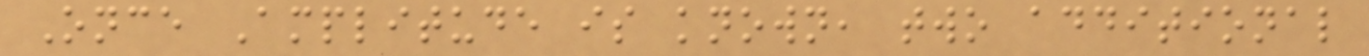Once Amplitude is known, two additional
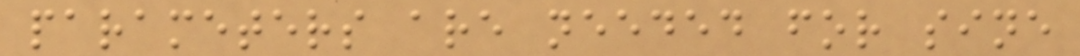parameters are needed for sine
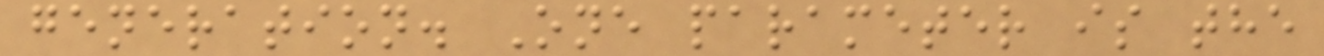generation. One parameter is the
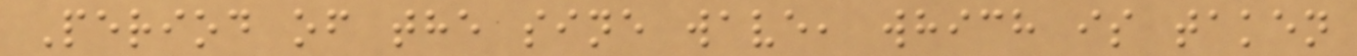Period of the sine wave, which is taken
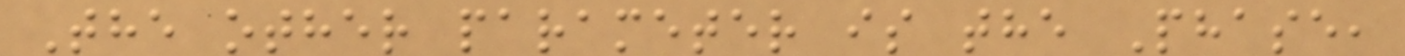The other parameter is the Phase,
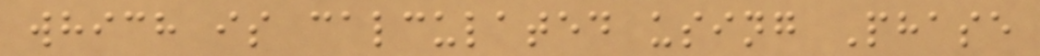which is calculated using Phase
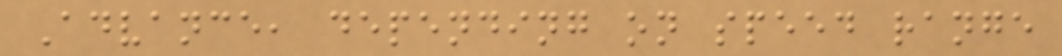Advance, depending on speed range
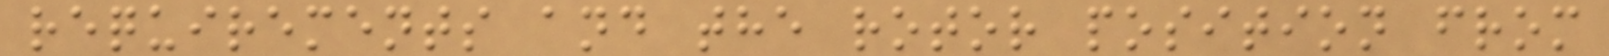requirements and the rotor position from
